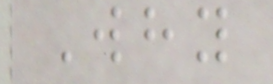Why
